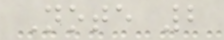Note 2
